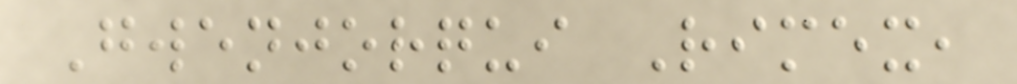Gwenjorqui Rimex,
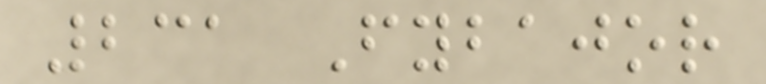231 Fybajor
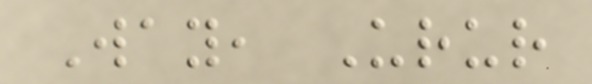Way, Urur
